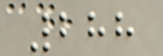288
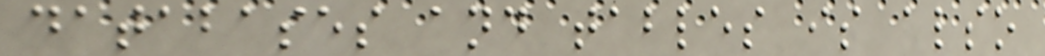databases and tables is also
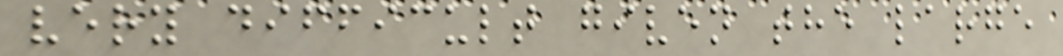very difficult given the large
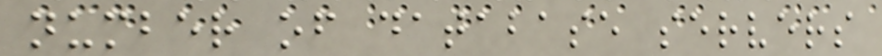number of database servers
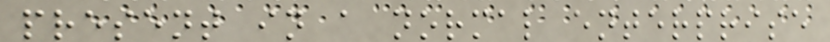present in a normal enterprise
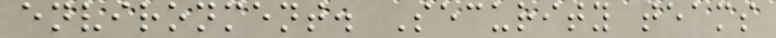environment. Security teams
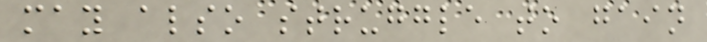may also struggle to gain
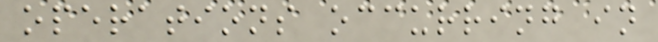operations occurring in
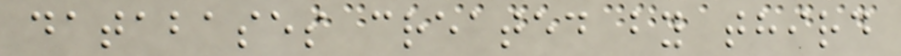databases created by third
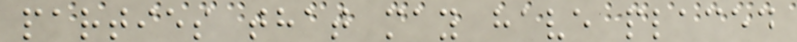parties that may have placed
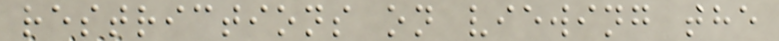restrictions on viewing the
